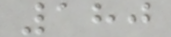180
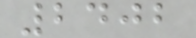2402
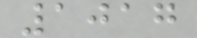1017
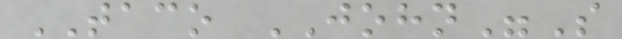TACO JOHN"S
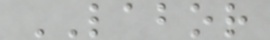LABOR
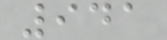941
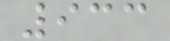933
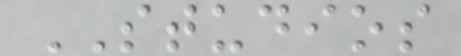STUDIOS
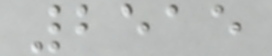2515
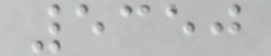5350
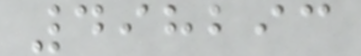498293
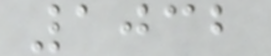1032
